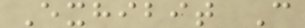Exhibit C
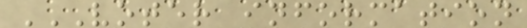VOTER INFORMATION
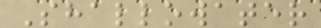Shallowater
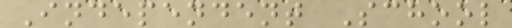Independent School
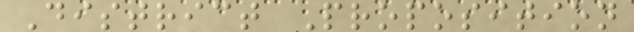District Proposition
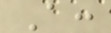A:
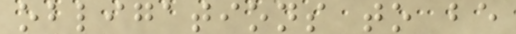obligations to be
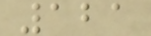121
